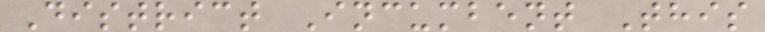District Incumbent This
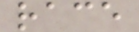race
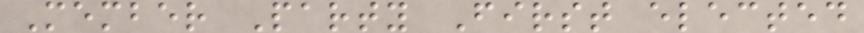Member Party First elected
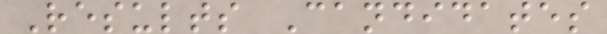Results Candidates
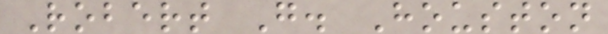Robert G. Houston
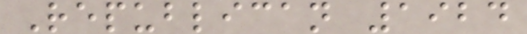Republican 1924
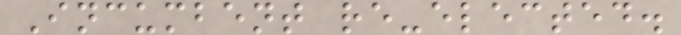Incumbent re-elected.
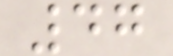47
